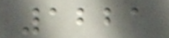1221
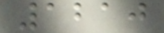1210
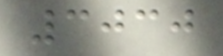3030
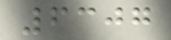6307
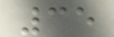35
